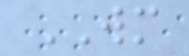WM
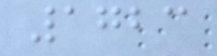1723
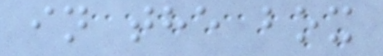in the box
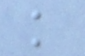k
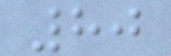80
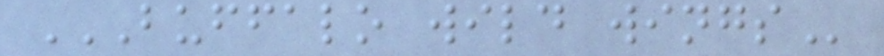BUFFALO WILD WINGS
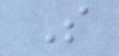S
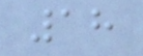18
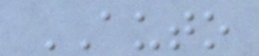AUTO
